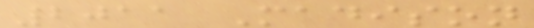2011 Madison
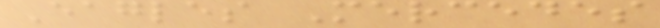Eagles Mercedes
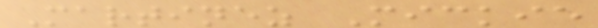Martinez Mickie
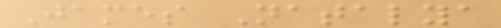James Natalya
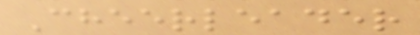Cheerleader
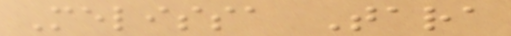Melissa Tara
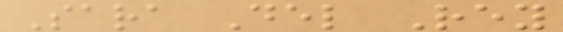Sara Del Rey
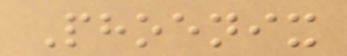Phoenix
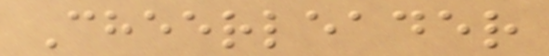Cheerleader
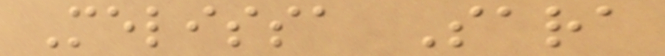Melissa Sara
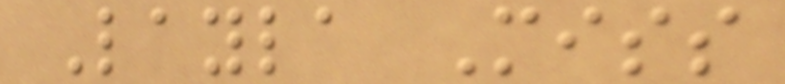Layla Miss
